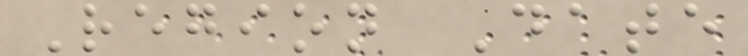Region Date
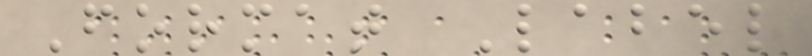Format Label
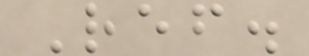Ref.
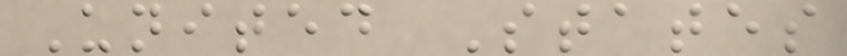United States
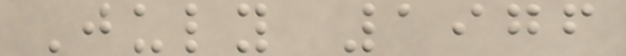July 1976
